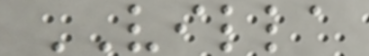VILLA
